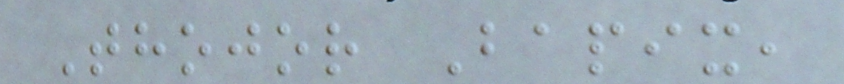Thojor Bapix,
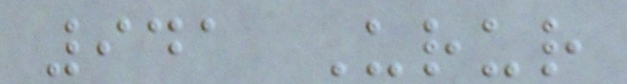941 Urur
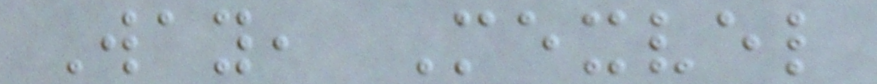Way, Mexvel
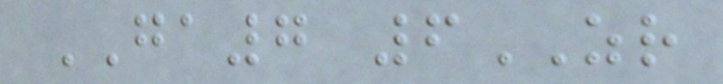GA7 6ZR
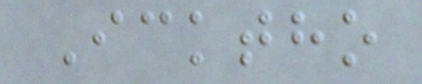Icktho
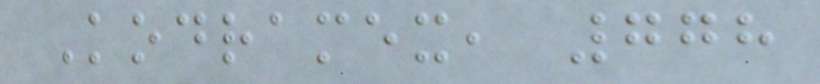Kodramex, 778
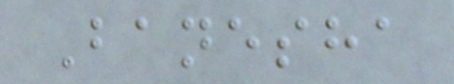Banesha
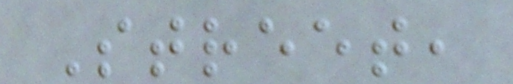Street,
